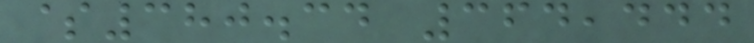$380.34 364,444
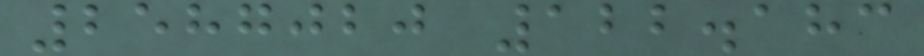2587020 122.183
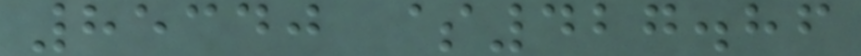85340 $427.86
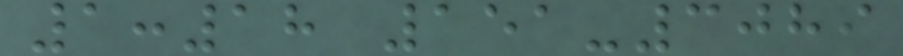1:18 151-3089
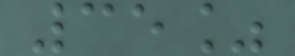35%
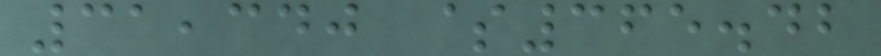31,340 $365.42
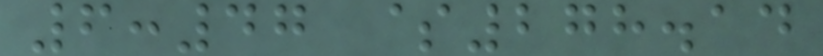6:47 $278.14
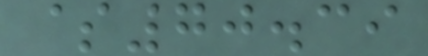$70.39
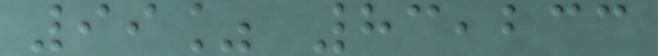99% 83,233
